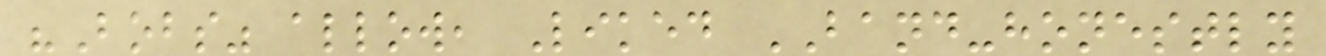"Bobs" allow, Liked BAND-honestly
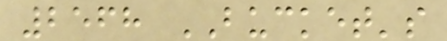2568 BUCKET's
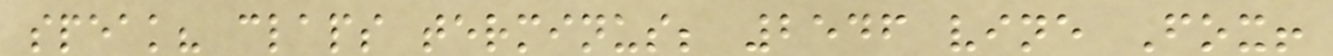speak? claps terminus; 2546 vine Fox!
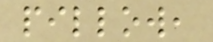pillow,
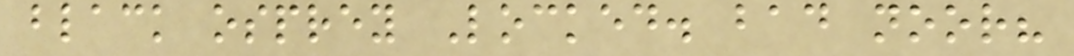black osprey Locked. bad noor?
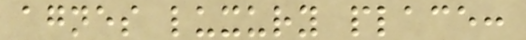agnes luxury place:
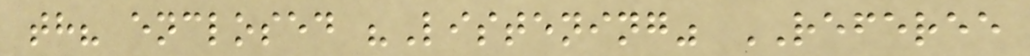th? enclosed "Listening" REFEREE
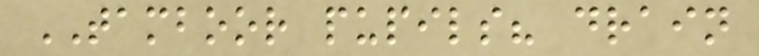TAMBOOR pupils? drain
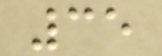35
